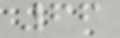66
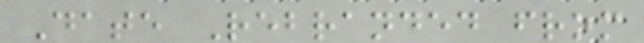Date Rebranded from
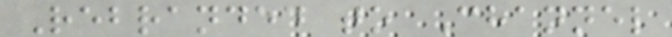Rebranded to Channel
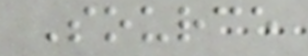Source
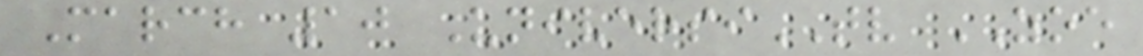March 10 UniversiTV ZOE
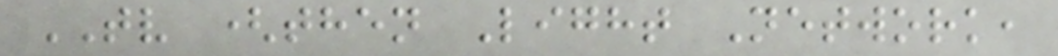TV (then Light Network,
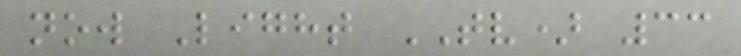now Light TV) 33
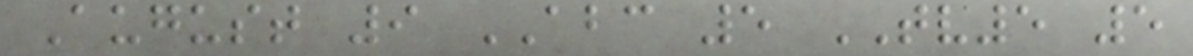August 9 ABC 5 TV5 5
